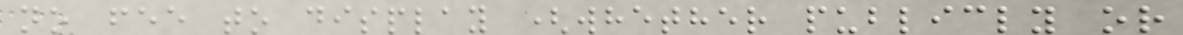no fee to display (whether publicly or
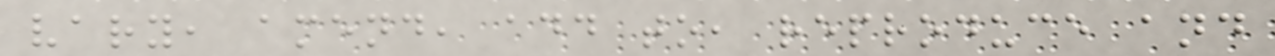vary, amend, add to, reproduce and
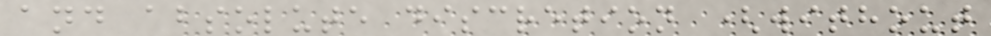and absolute discretion (without
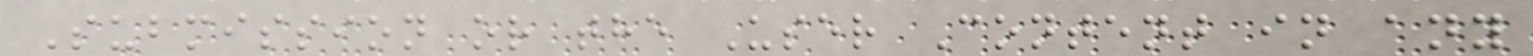Submission or the User Content in any
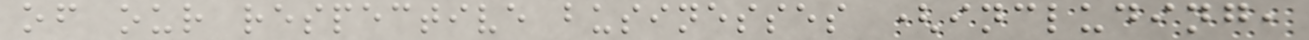of our respective businesses (including,
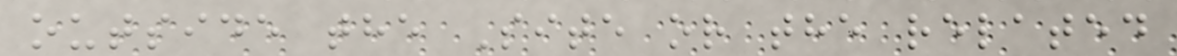outside the Site or the related
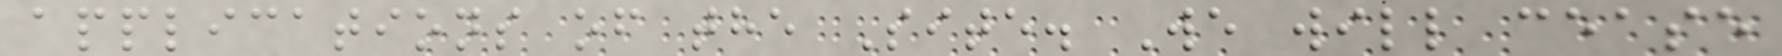applications of the Site. We will cease
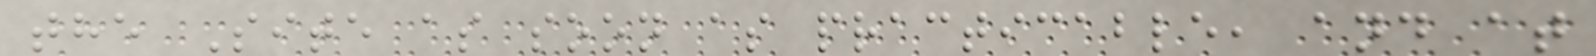the Site as soon as practicable, and at
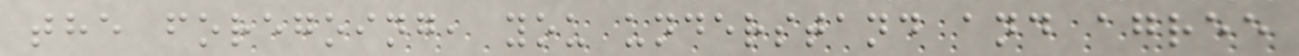the foregoing, you understand and agree
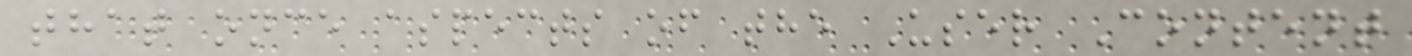that once aspects of the User Content
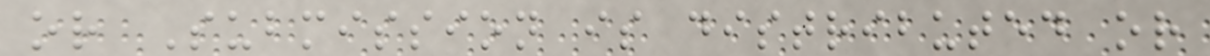or Submission is distributed or
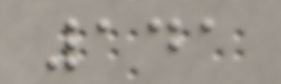141
